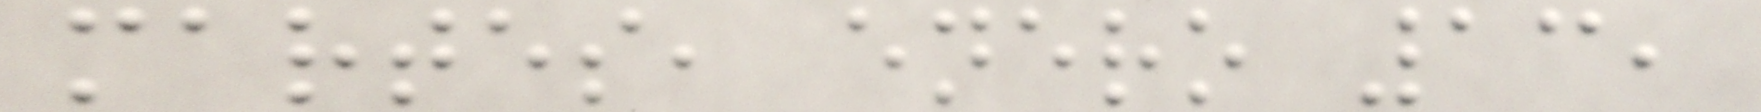martes, enero 13,
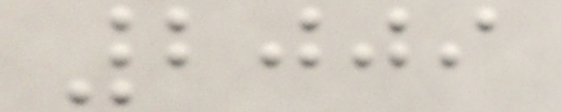2009
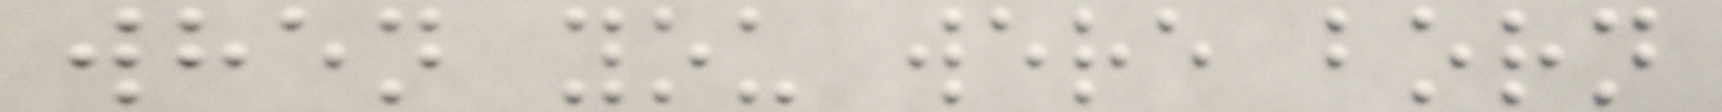when you were born
